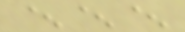^^^
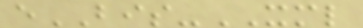eBIS-XML
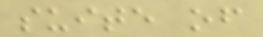suite of
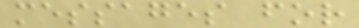messages for
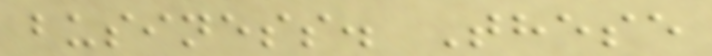business. These
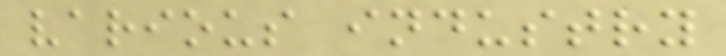various industry
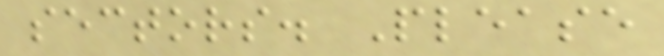sectors. Please
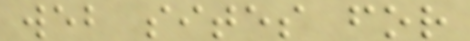web sites for
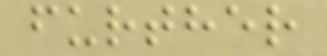further
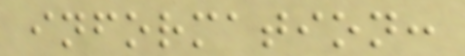information:
